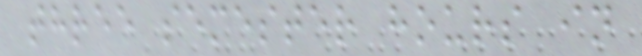three semester hours in
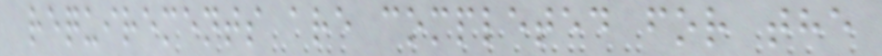requirements are completed for the
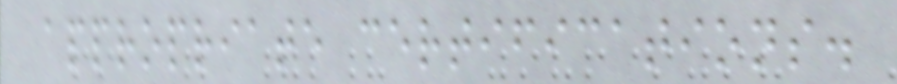appropriate certifications.
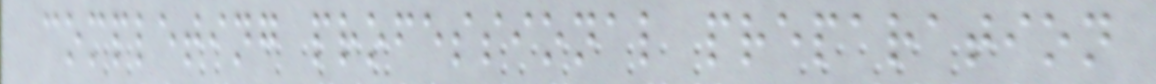completing professional preparation
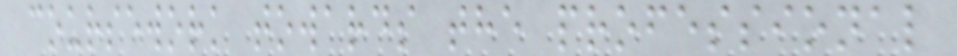coursework towards the professional
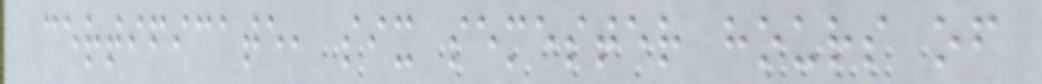certificate, six semester hours of
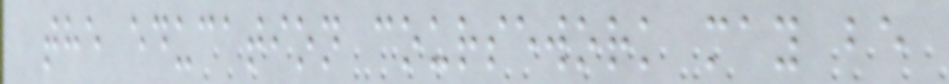the education coursework may be
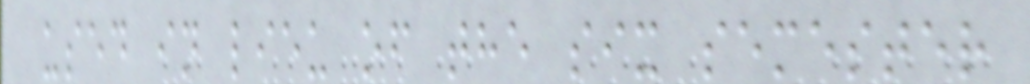used in lieu of the six semester
